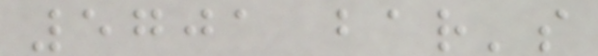5701 bar's
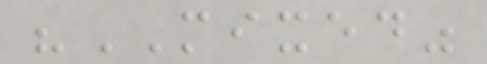"MIXED"
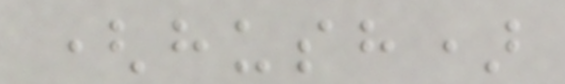(hush)
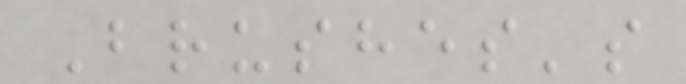Brushes's
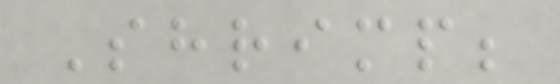Shrimp;
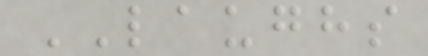LAUGHS
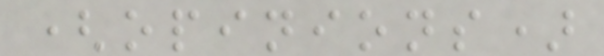(opinions)
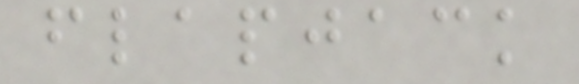flapjack
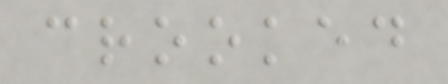crooked
